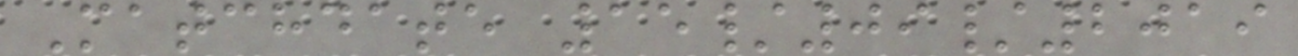Matchdate 15/09/2019
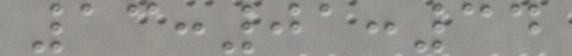13:01:34
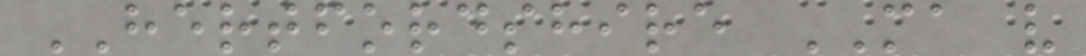HERTFORDSHIRE MA v
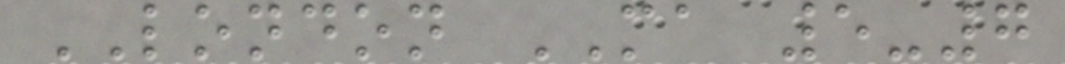LONDON MA 5-7
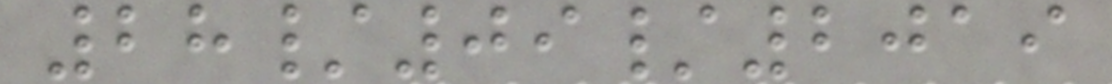28/09/2019
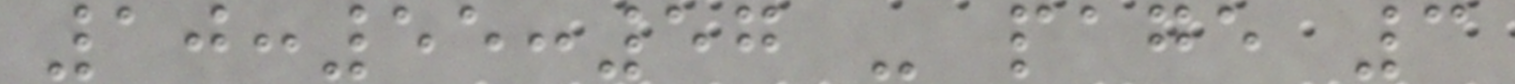10:55:57 - page 3
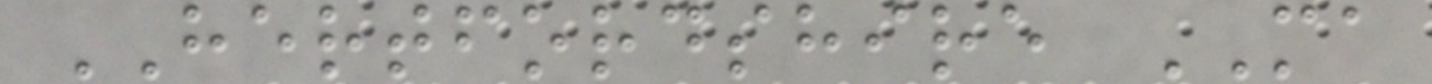HERTFORDSHIRE MA
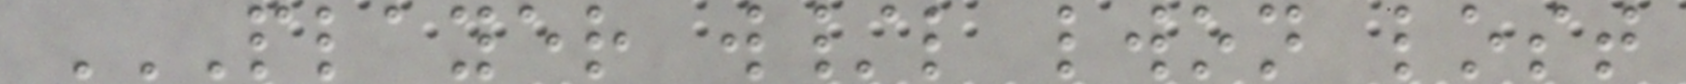PLAYER W/L LWON LOST
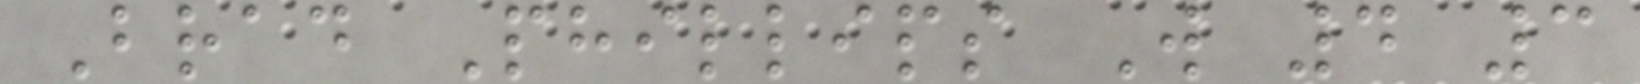Brad Phillips W 4 3
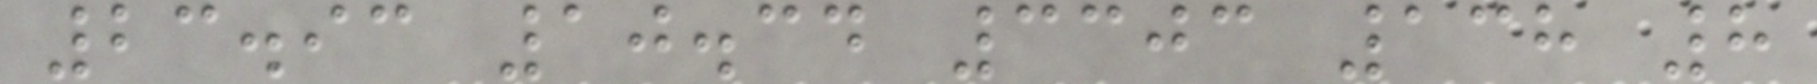23.93 10.34 3303 138 8
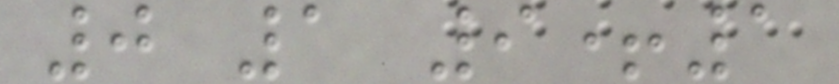0 1 9+1
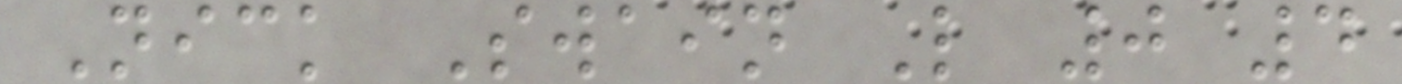Nick Swain L 0 4
